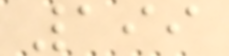199
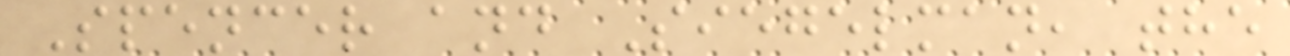Spencer and Siegelman, the
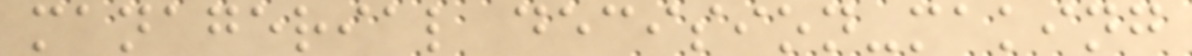managerial decision-making
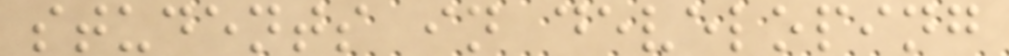students in developing
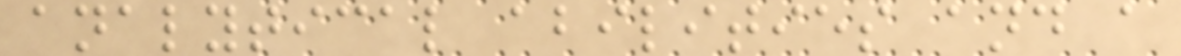analytical abilities and a
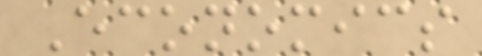Economics
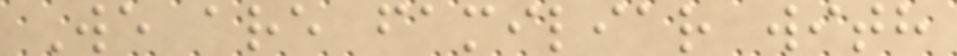We are familiar with
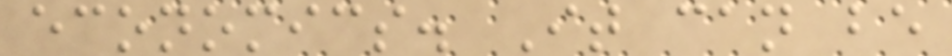economics. It can be
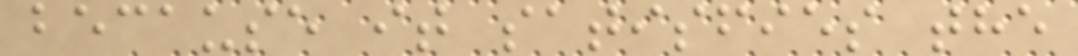because it satisfies the
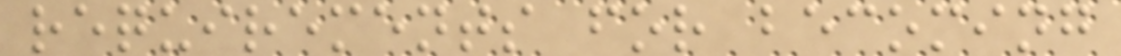requirements for becoming
